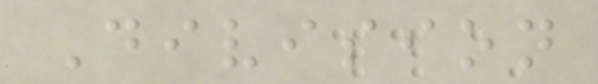Division
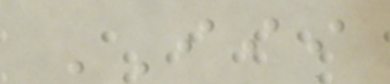III
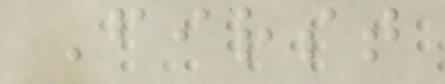First
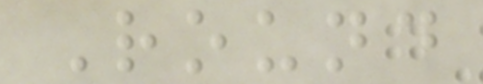Round
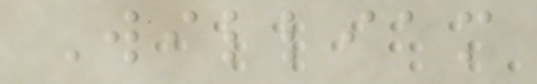William
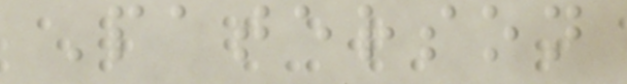Paterson
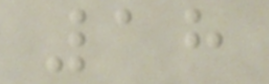18
